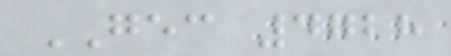GEC 4728
